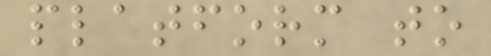platform to
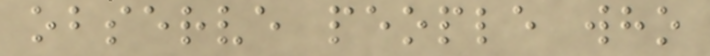observe people who
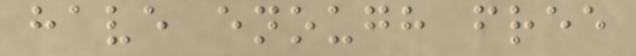have enough free
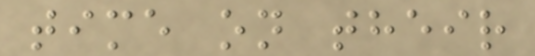time on their
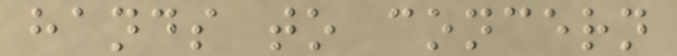hands to concern
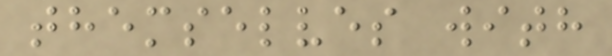themselves with
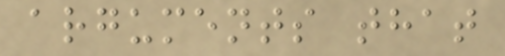arguments that
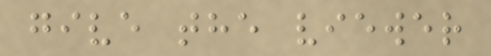give the viewer
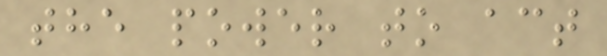the power to act
